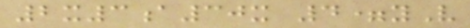2x3a30x 4=yV
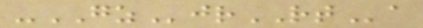-GZjrRTa
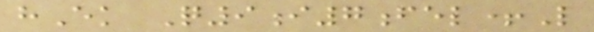hEk Q9i7fel+L
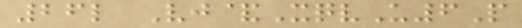26l Vj&XqvU6P
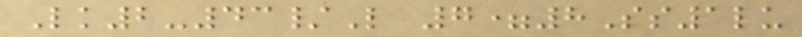Lk2-43/L 7=8Ss1lu
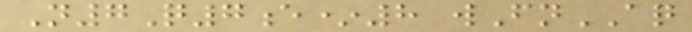N7Q7e*8 wFnAQ
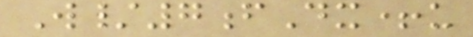W/7fDx+u
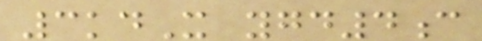3kdX ygd4c
